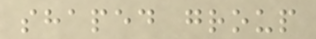shaped group
